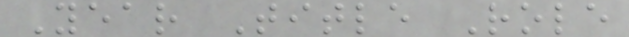Year Title Role
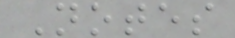Notes
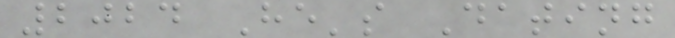2024 He's Dating
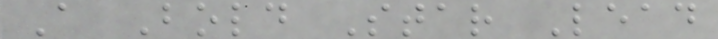A Bold Star Lead
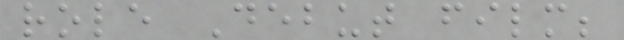role Debut film;
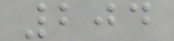204
